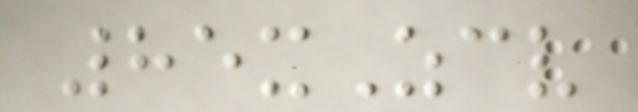85xZcv
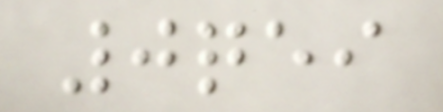0qei
